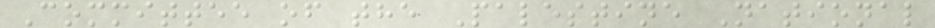Committee of the Palestine National
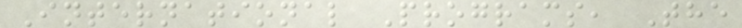International Programs, The
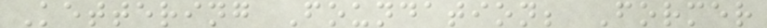Kettering Foundation; Former
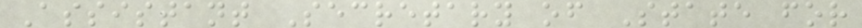Assistant Secretary of State for
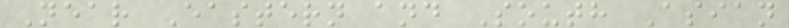Near Eastern and South Asian
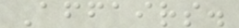Affairs.
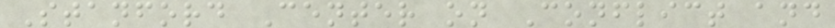Stanford Center on Conflict and
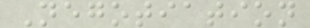Negotiation
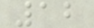12
